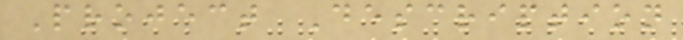Project Description
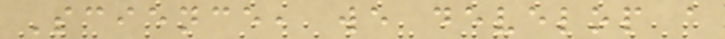Science, we develop a
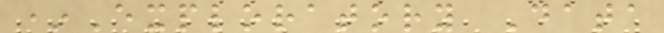*Exploratory Data
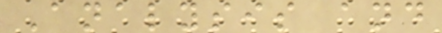Analysis and
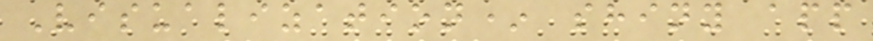Visualization* shiny app
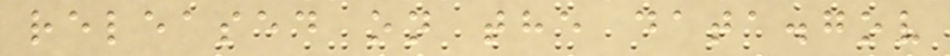released on the data.gov
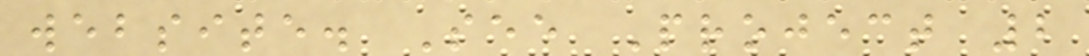website. See Project 2
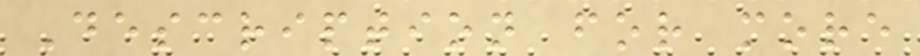Description for more
